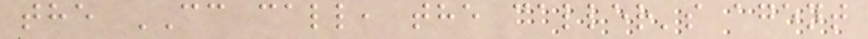the CC call, the caller's agent
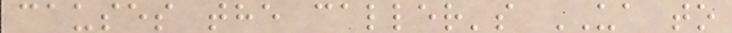causes the caller's UA to
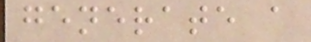generate a
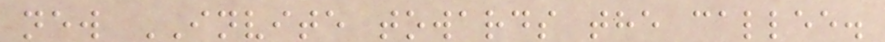new INVITE towards the callee.
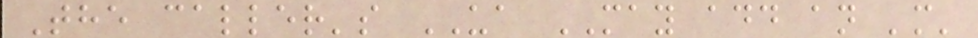The caller's UA MAY add an 'm'
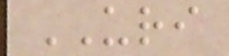URI
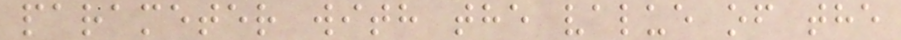parameter with the value of the
